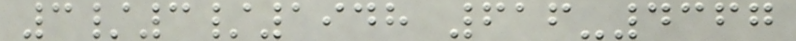3/3/1948 616-4367
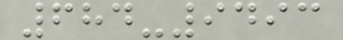684-9493
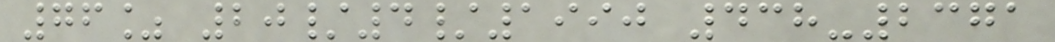76% 20/4/1990 438-2371
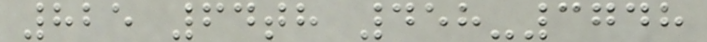825 64th 458-3748
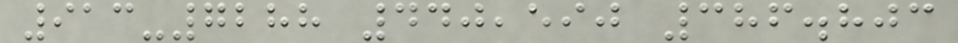913-7288 440,590 386.803
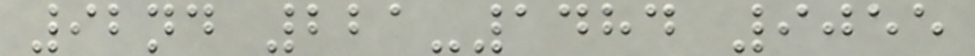92nd 221-1484 9055
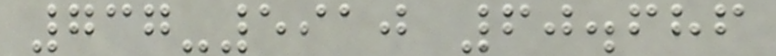737-5910 60.686
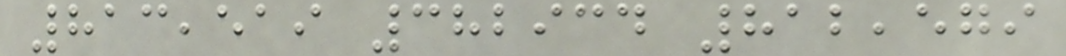813,519 382934 812,579
